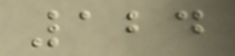124
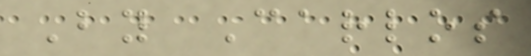By Carlos
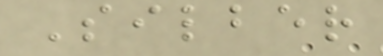Silber
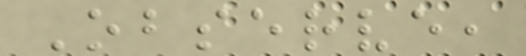Observe,
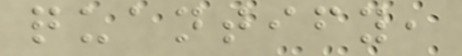quantify,
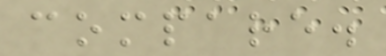compare.
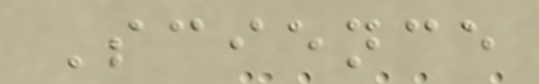Science
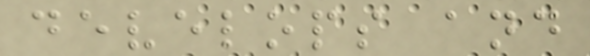develops and
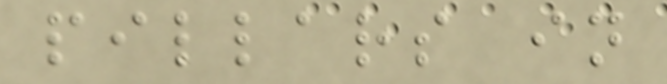pillars in
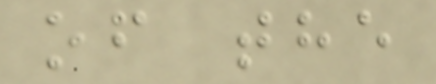of the
